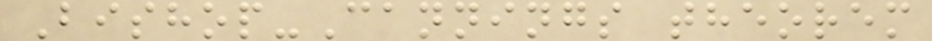Bishop-Cannings theorem
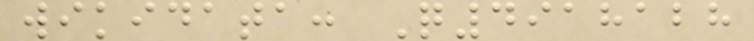wikidata: Q4918128
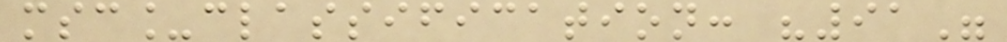msc_classification: "91"
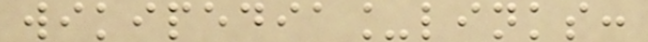wikipedia_links:
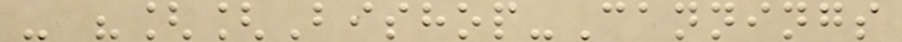- "[[Bishop-Cannings
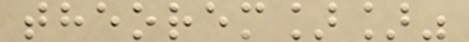theorem]]"
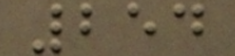254
